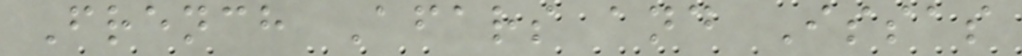French Afars and Issas
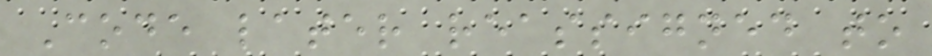Code later reassigned to
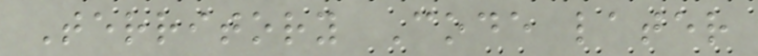Territory Code later
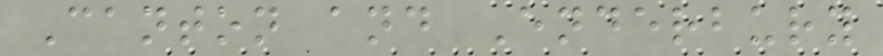Canton and Enderbury
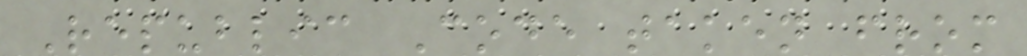Republic Code taken from
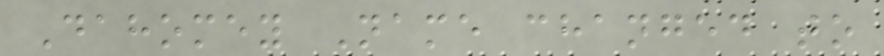Dahomey Name changed to
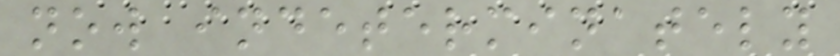now indeterminately
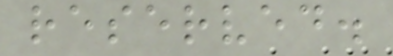reserved.
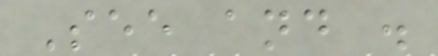See and .
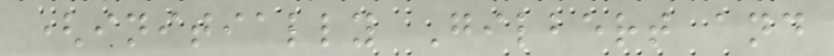(initially Gilbert and
